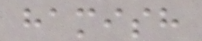hamish
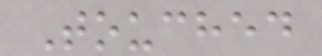Touched
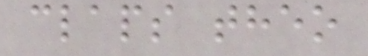claps theo
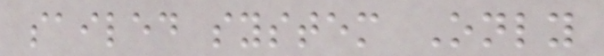sailed system Only
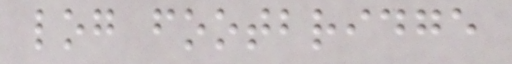log footbridge
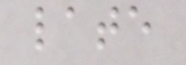late
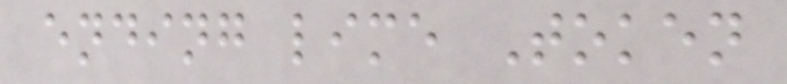ending lime Token
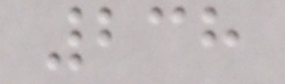238
